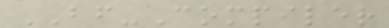BF-Compiler
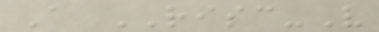A RISC-V
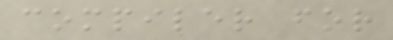compiler for
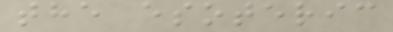the esoteric
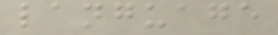language
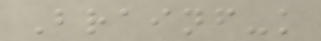Brainf-k
